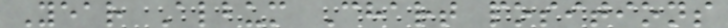Year Album Chart positions
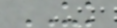UK
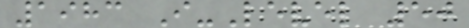1983 I-Level 50
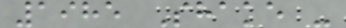1985 Shake -
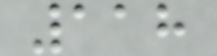118
